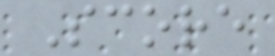Score
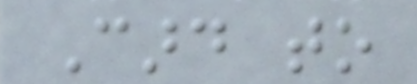Card to
